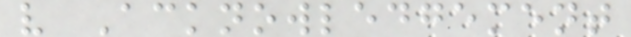v Acknowledgement
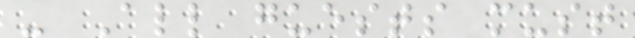- All guests must
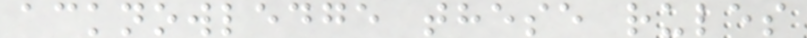acknowledge these rules
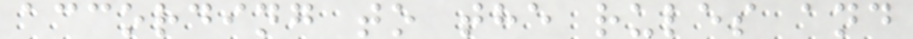according to the rules and
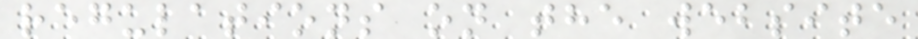regulations on the website
